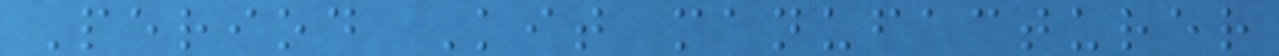Period Kit manufacturer
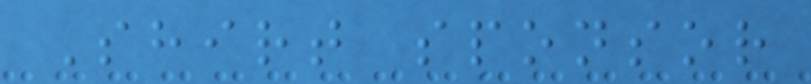Shirt sponsor
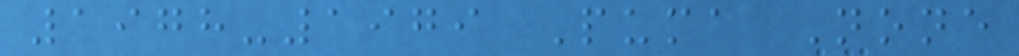1978-1979 Puma None
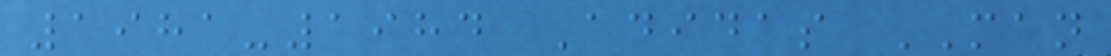1981-1984 Adidas MAN
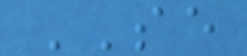SE
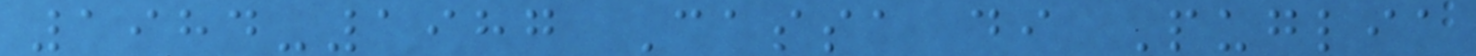1984-1987 Cassa di Puglia
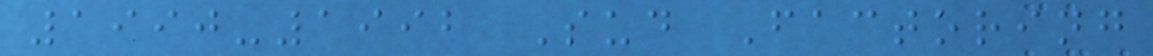1990-1992 Sud Factoring
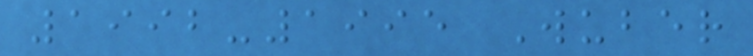1992-1995 Wuber
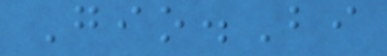Gio.Bi
